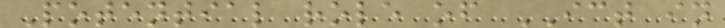Potential role of ICT in
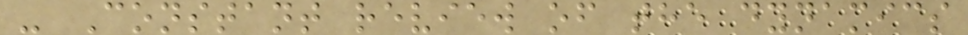- Constant review of the dynamics
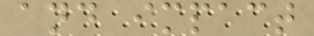and impact
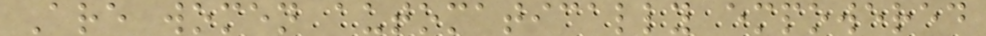Are women automatically empowered
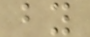by
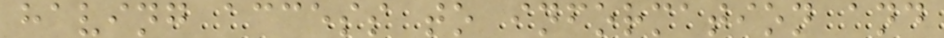having access to information and
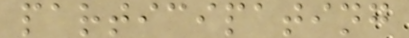participating
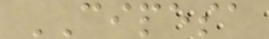CIPESA
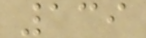139
